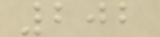202
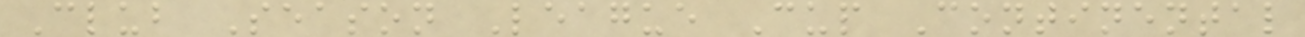Club Season League Cup Continental
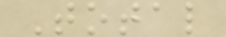Total
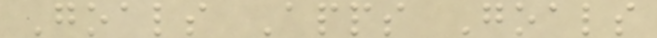Goals Apps Goals
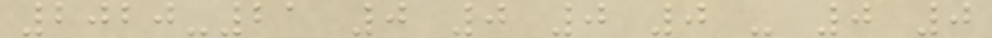2020-21 0 0 0 0 - 0 0
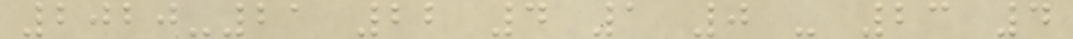2020-21 22 4 1 0 - 23 4
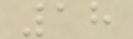18
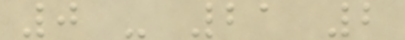0 - 21 2
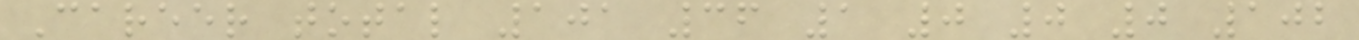Career total 101 36 1 0 0 0 102
